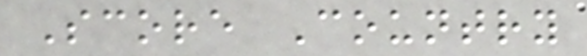Score Country
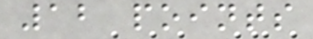12 points
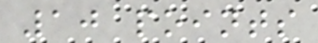10 points
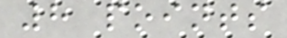8 points
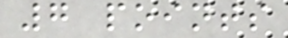7 points
